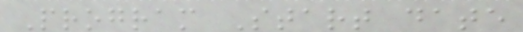Program Start date
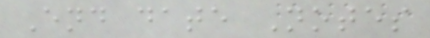End date Notes
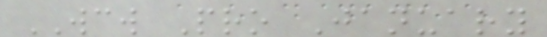WCW Pro January
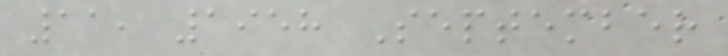11, 1958 September
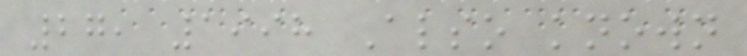27, 1998 Also known
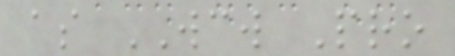as WCW Pro
